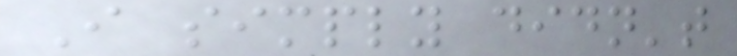I simply didn't
